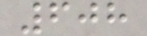608
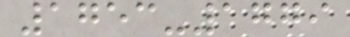1753-1779
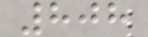808
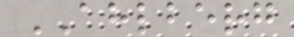AHLBERG
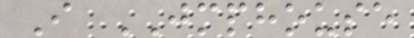I JMPHOUSE
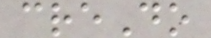creDo
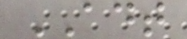ADT
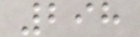298
